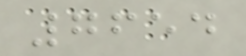7654
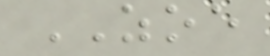ZOE
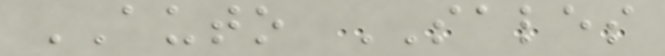AUTO SALES
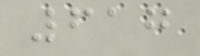617
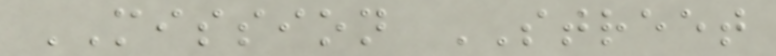MISSION STREET
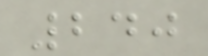240
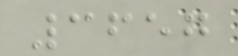3657
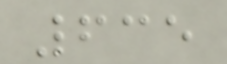635
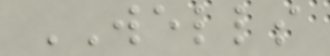WELLS
